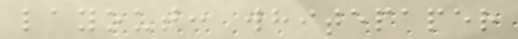layout: whitepaper
